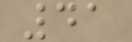41
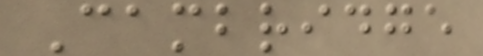Cambridge
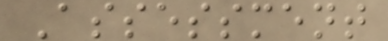Assessment
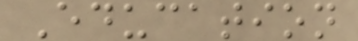Education
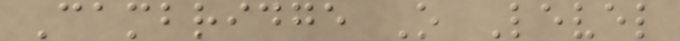Cambridge O Level
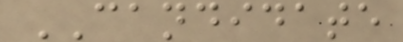CANDIDATE
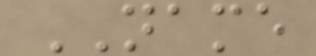NAME
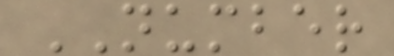NUMBER
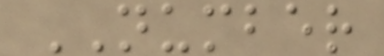NUMBER
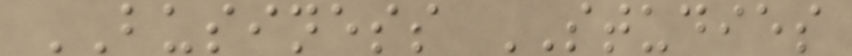BUSINESS STUDIES
